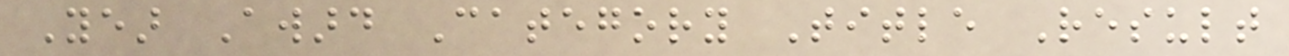Year Award Category Title Result
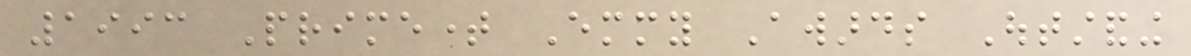1993 Primetime Emmy Awards Outstanding
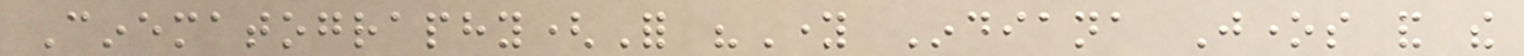Cinematography(For "Young Indiana Jones and the
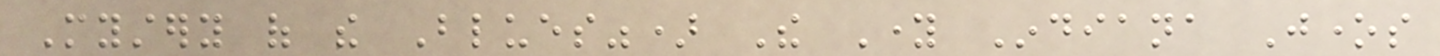Mystery of the Blues") The Young Indiana Jones
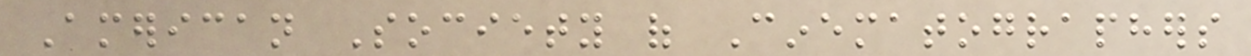American Society of Cinematographers
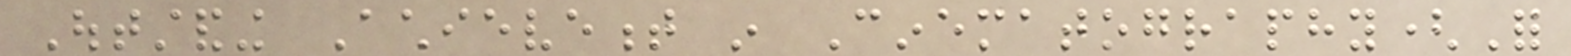Outstanding Achievement in Cinematography(For
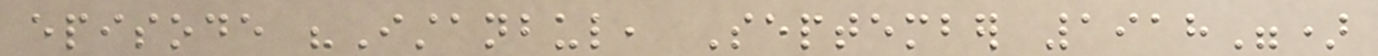episode "Istanbul, September 1918")
